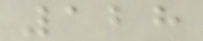128
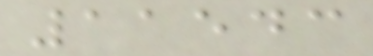11543
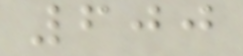600
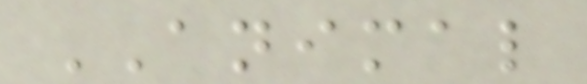ANIMAL
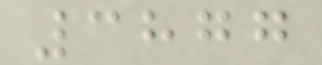3877
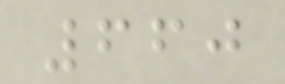660
